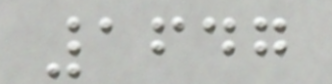1647
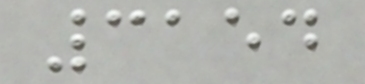3154
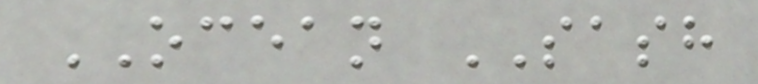OCEAN SASH
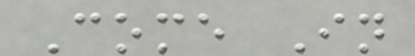Come In
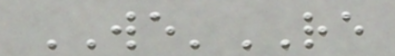WE'RE
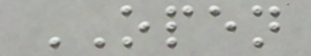OPEN
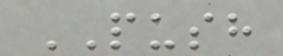PUSH
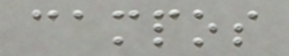campos
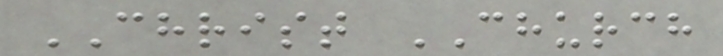CHRIST CHURCH
